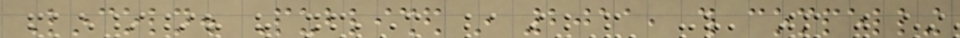Lincoln. Published in 2011, this compelling
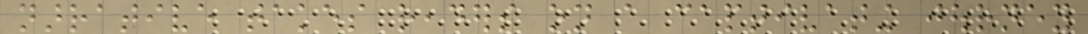narrative takes readers on a captivating journey
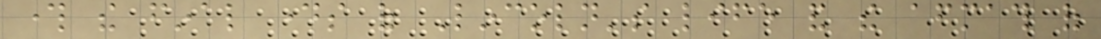through the final days of Lincoln's life and the aftermath of
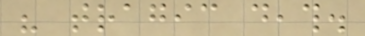his tragic death.
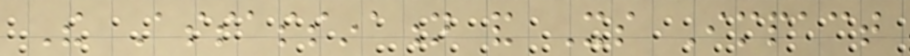The Assassination and Its Impact
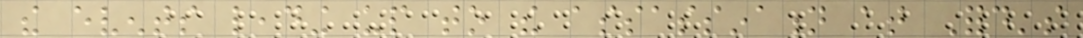the events leading up to the assassination at Ford's
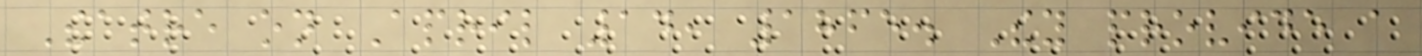Theatre on April 14, 1865. They provide a
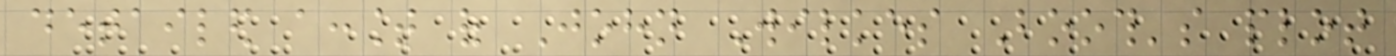detailed account of John Wilkes Booth's plot
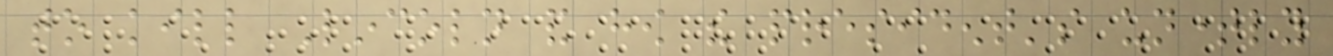to kill Lincoln and how the president's untimely
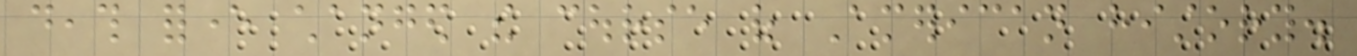death forever changed the course of American history.
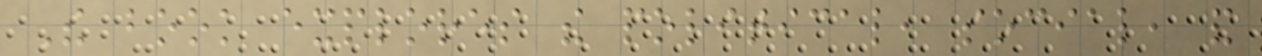The book explores the political, social, and
